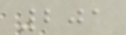201
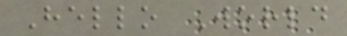Hello World
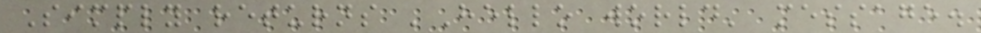Simply returns 'Hello world' message.
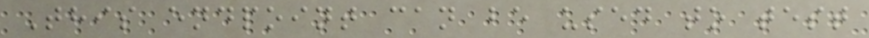This endpoint can be used to test
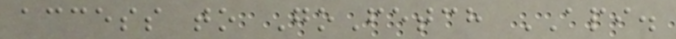access to GoFetch API.
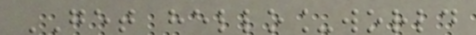GET hello_world
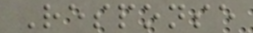Response
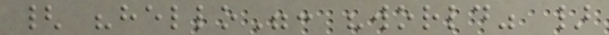{ "hello": "world" }
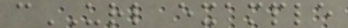cURL example
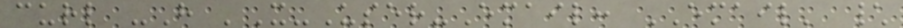curl -H 'X-User-Email: EMAIL' \
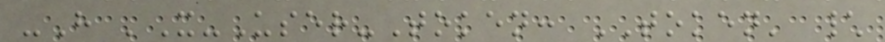-H 'X-User-Token: TOKEN' \
